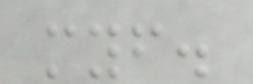myself.
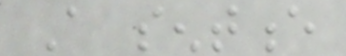A sentence
